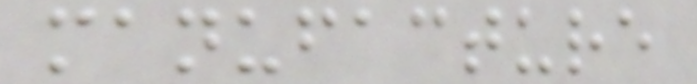manufacture
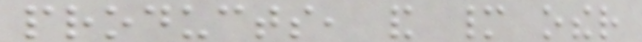products, and many other
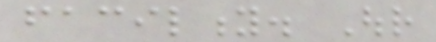facility. Our
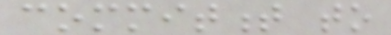commitment to
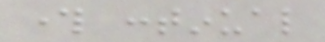through continual
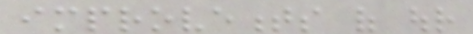improvements of our
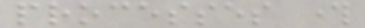processes through
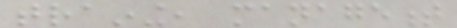training, management
